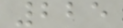225
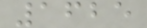1625
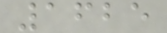1625
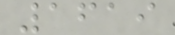1619
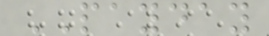PAYDAY
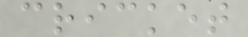cricket
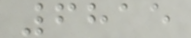6815
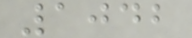1042
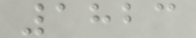1823
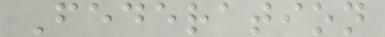Federation
